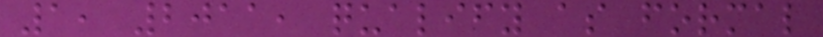1, 2011, qualify as formal
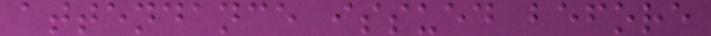attendance issued before
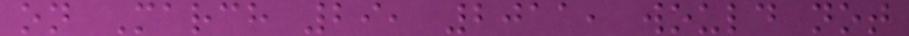on March 29, 2011, would not
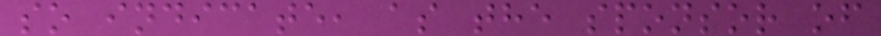so indicate, as the sponsor of
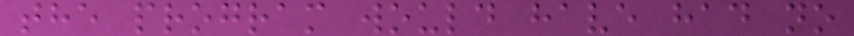the program would have had no
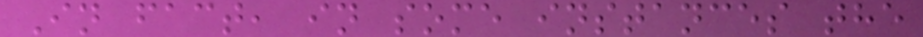In fact, in some instances the
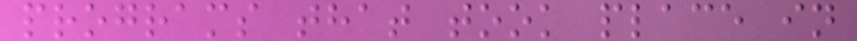programs that took place in
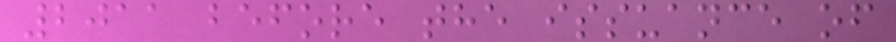2011 before the issuance of
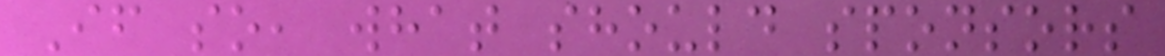If so, what should sponsors
